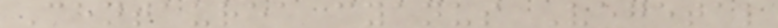Centaurea cyanus Vegetal
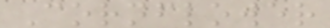Cornflower
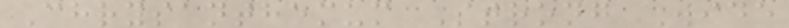Chrysanthemum Strong Wide
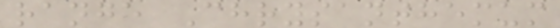range Chrysanthemum
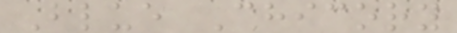Blue Chicory
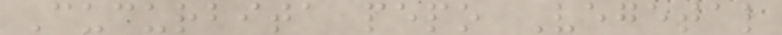Cucurbita pepo Vegetal
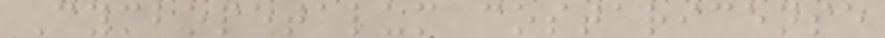Cymbopetalum costaricense
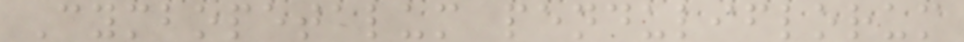Cymbopetalum penduliflorum
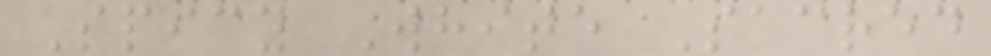Spicy White Sacred
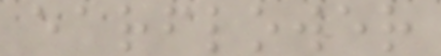earflower
